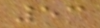53
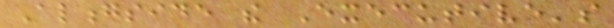Alongside the Executive's
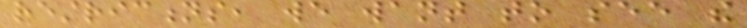restrictions, we want to see the
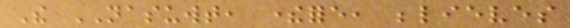The NASUWT, therefore, believes
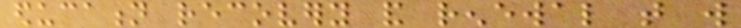education recovery and renewal that will
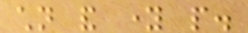children and young people.
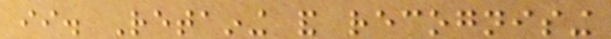ii. Retaining and recognising
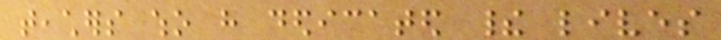teachers who have dedicated their lives
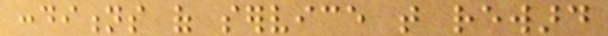conditions of service that reward
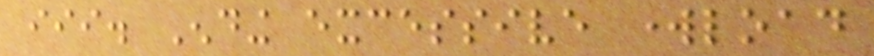iii. Ending excessive workload
